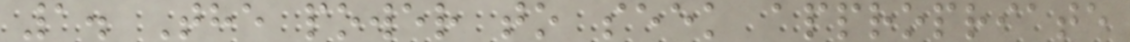1. The power to seek appropriate
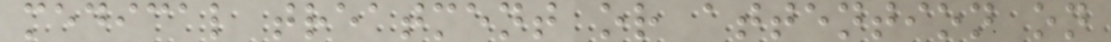medical treatment or attention on
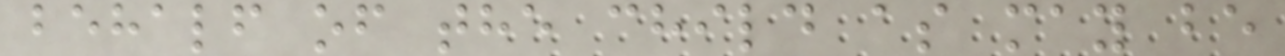behalf of the child as may be
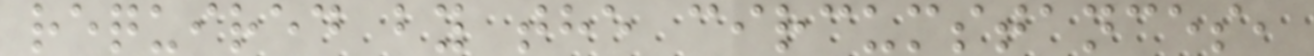required by the circumstances,
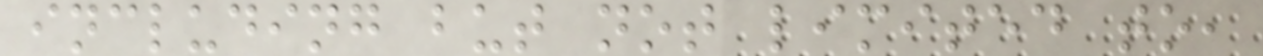including but not limited to,
